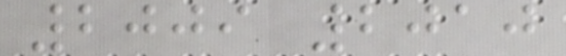2009 2010
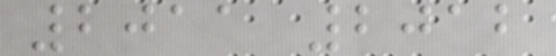2011 2012
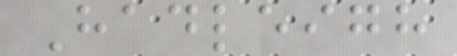Hadleigh
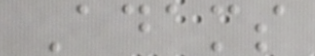Adams
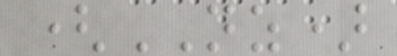(NZ)
